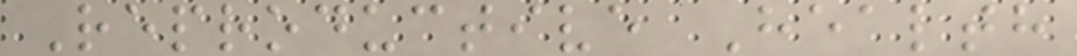Reproductive Health
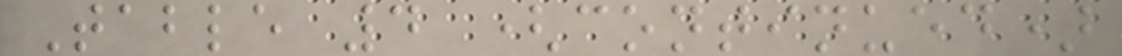Table 4 (continued)
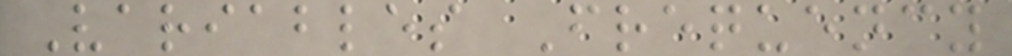Variables Frequency
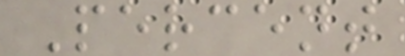Percent
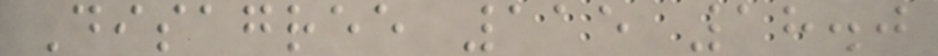Disagree 115 18.0
